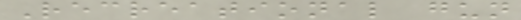Recreational gun
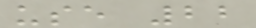use 22
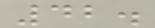42.
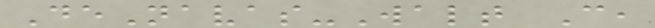DeNavas-Walt C,
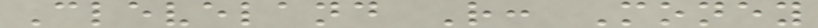Cleveland R: Money
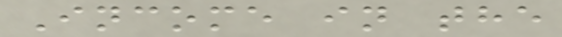Income in the
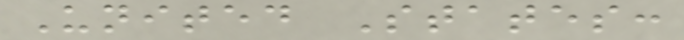United States:
